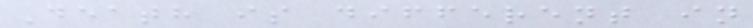Death is different in
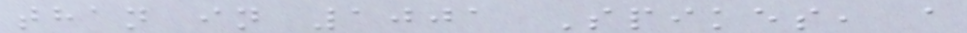than in 1001 Spikes, a
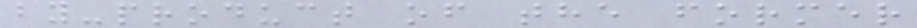by-product of the former
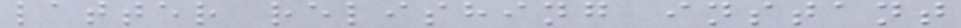latter relishing instant
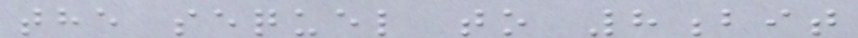the sequel to 8bit
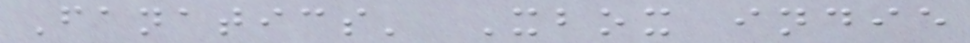Fanatics' Xbox indie
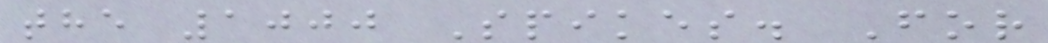the 1000 Spikes. For
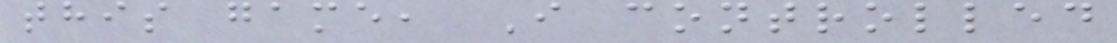this game, I controlled
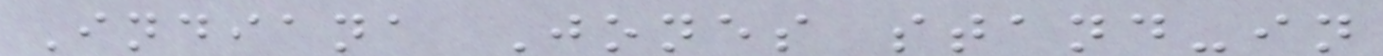Indiana Jones stand-in
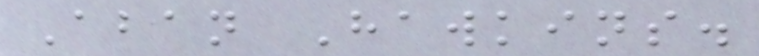Aban Hawkins.
